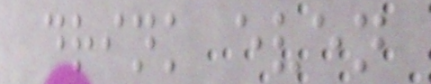drink even
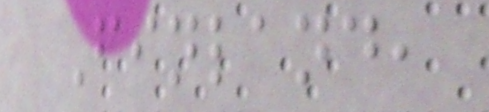Finland,
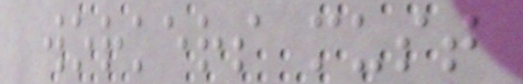workers must
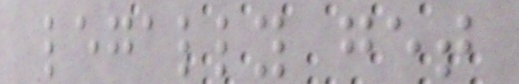legally get
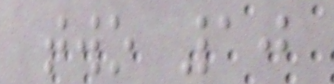two 10
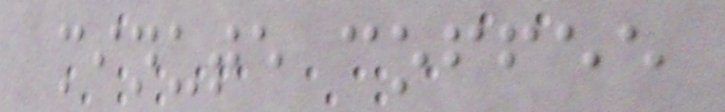minute coffee
